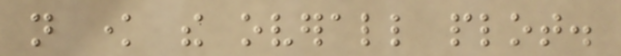not know the overall plot.
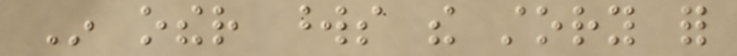In other words the story for
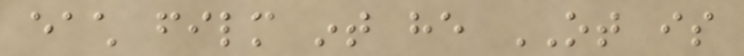each film int he OT is
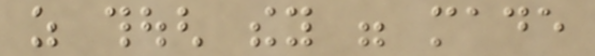as though they were made
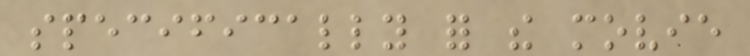specifically for the movie
